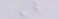B
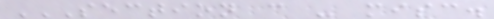SECTION C - MISC.
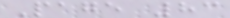Page 83
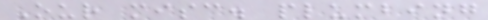Our misc. plumbing
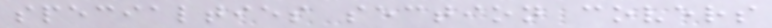specialties section covers
